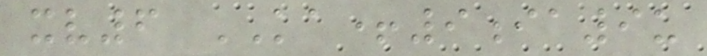xv6 KA+9ia9u
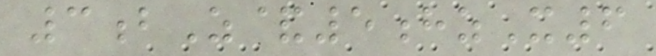3bZ&5hzX6
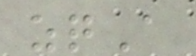zqA
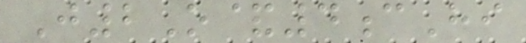J2O&4cHi
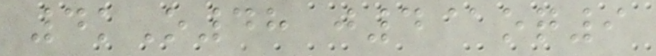4kO48 j4@oq9
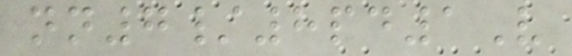nn7/8pd1V
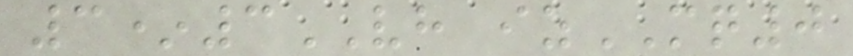3*3VH izMQ0
